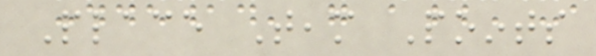Place Team Points
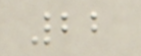22
